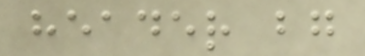header bg
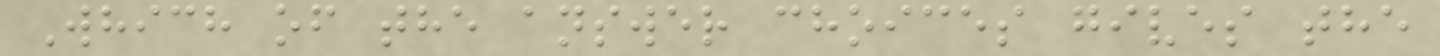Which of the answer choices gives the
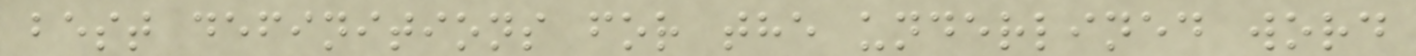best definitions for the underlined word
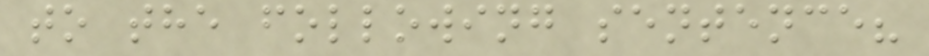to the following sentence?
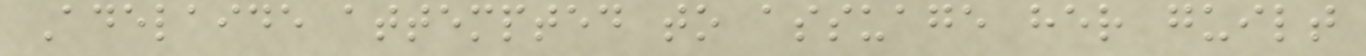Adelaide attempted to assuage her guilt
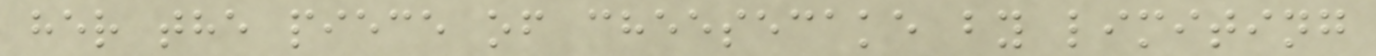her the piece of cheesecake by limiting
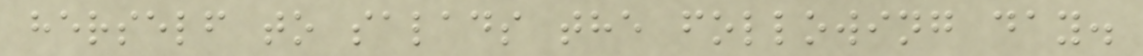herself to salads the following day.
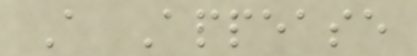A Appease
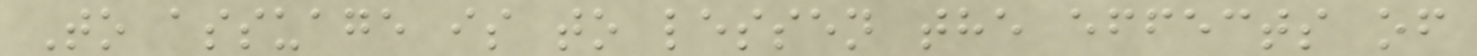To assuage is to lessen the effects of
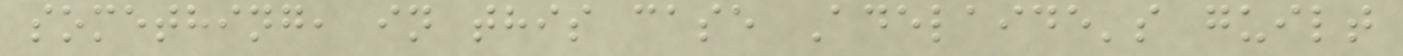something, in this case Adelaide's guilt
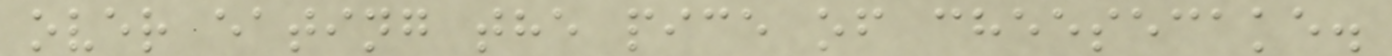over eating the pice of cheesecake.
